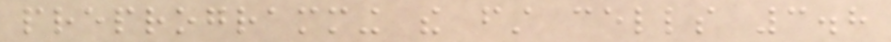preprogramming the first cells 3.8
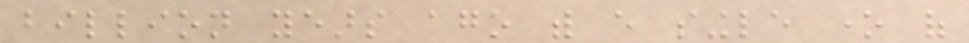billion years ago with every single one of
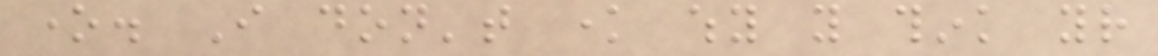one. I don't know why you think your
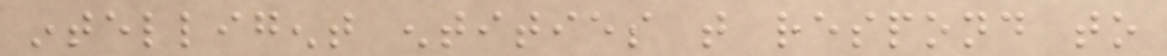intelligent entities that respond to
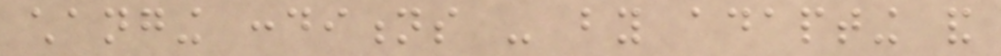changing conditions - by adapting and
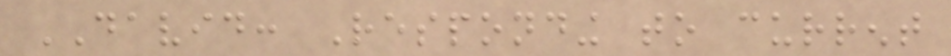DAVID: Responding to current
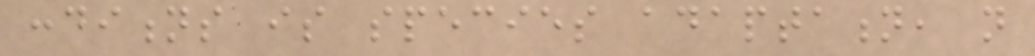conditions is species adaptation, not
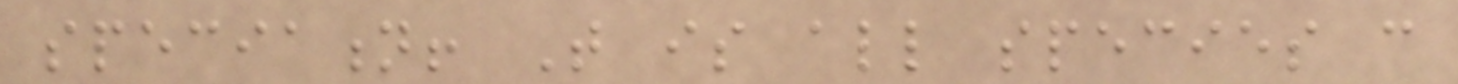speciation! That is all species can
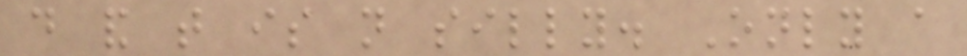do and that is not silly. Only a
